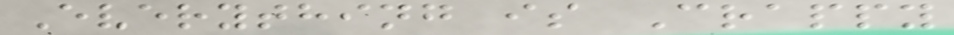Everything is Crappy
